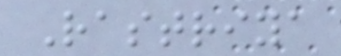Rastriya
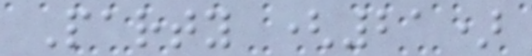Party (21)
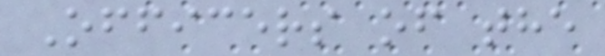Officers of the
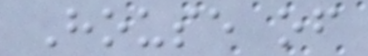House of
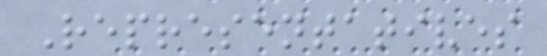Representatives
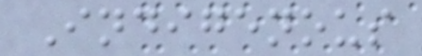Indigenous
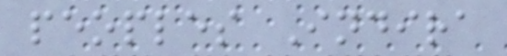peoples Indira
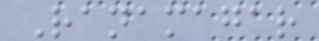Ranamagar
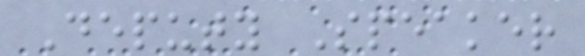Deputy Speaker
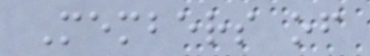Members of
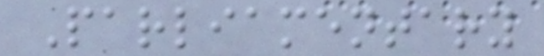Parliamentary
